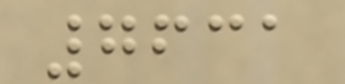7631
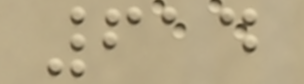614
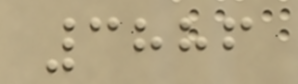3886
